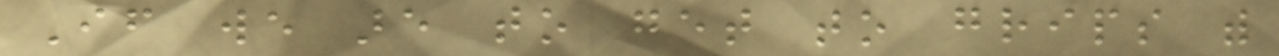If we are to get to grips with
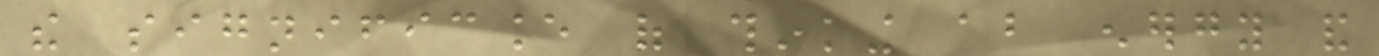the significance of thinking about energy and
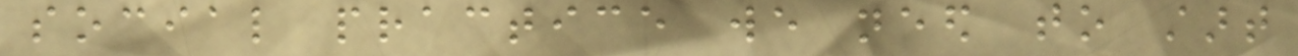social practice we need to start
